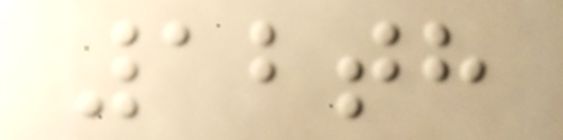12th
